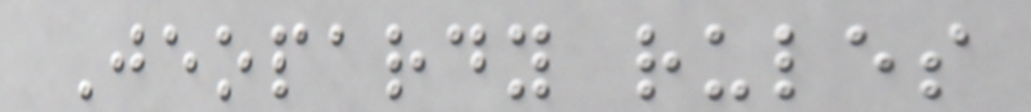Jeopardy rules
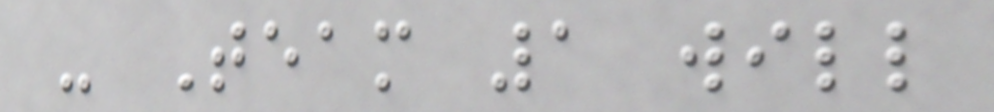- Team 1 will
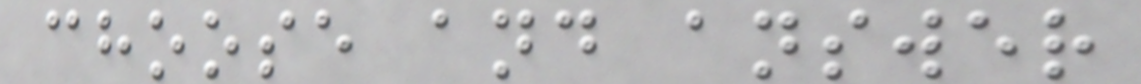choose and answer
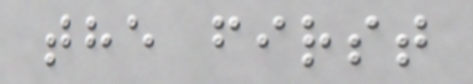the first
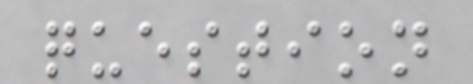question
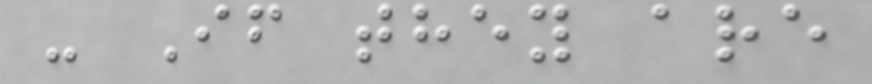- If they are
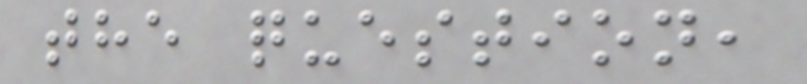the question,
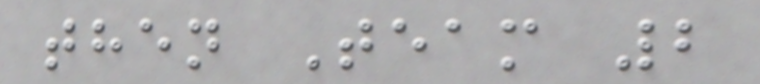then Team 2
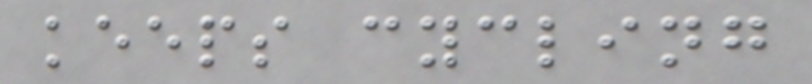keeps cycling
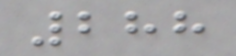288
